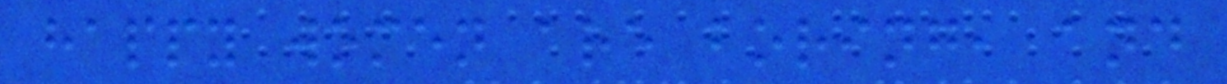happy women are boring, and
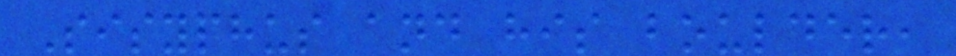Sisyphus and his boulder,
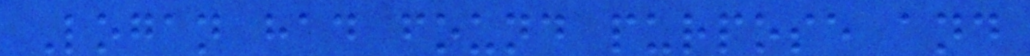Logan had found purpose and
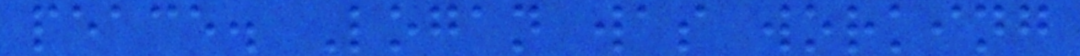peace. Logan was working
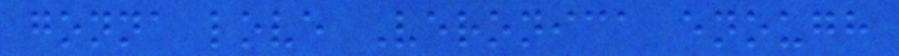gonna love Veronica enough
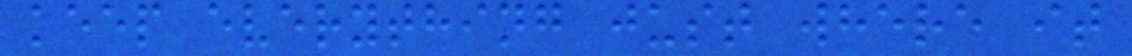keep everything just where it
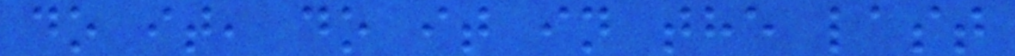do it, do it in the last
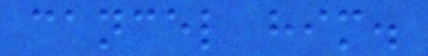cancel him.
